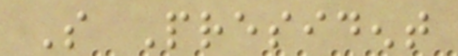So President
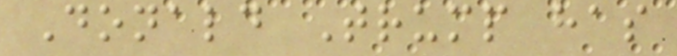Donald Trump has
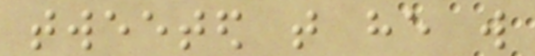tweeted that he will
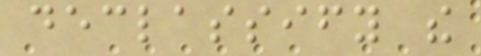declassify the
